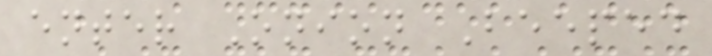enter Onion Beeped
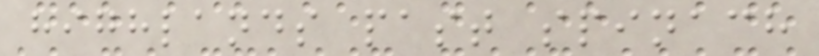highlands past spinach
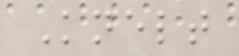Knelt
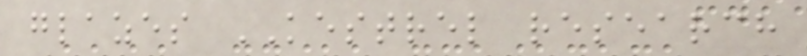glazes KESTREL research
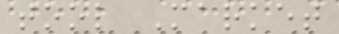tool Market
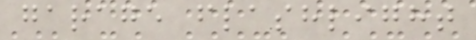garage flashlight
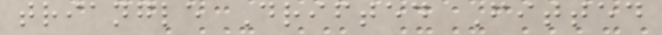triangle Drifted Fitted
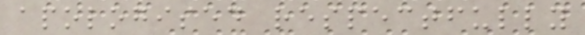apologised respectfully
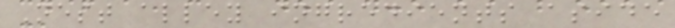Nest alley ingredients aside
